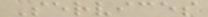Services
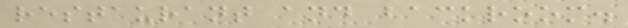restaurant and backroom.
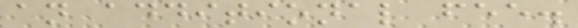an additional fee.
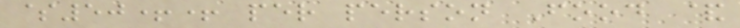$50++ per person Food &
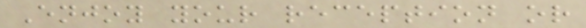Enjoy your reception or
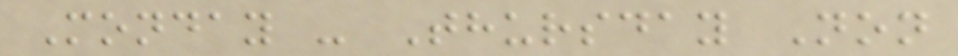Monday - Thursday Non
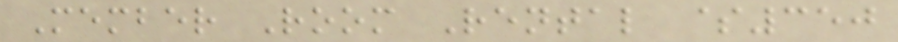Member Room Rental $350
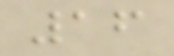16
